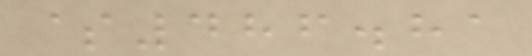$486.81
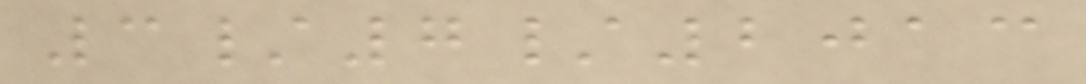3/7/2013
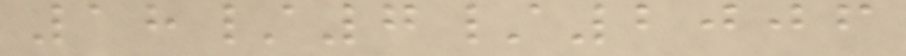18/7/2006
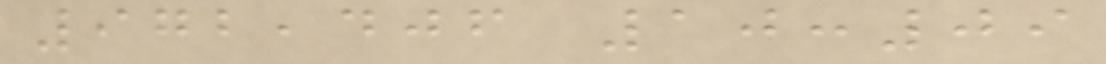972,406 10:09
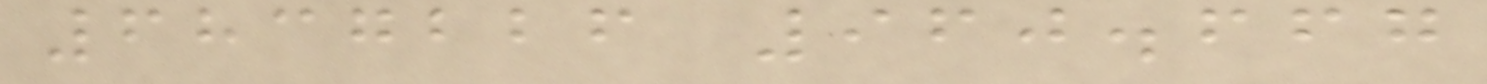6837226 960.667
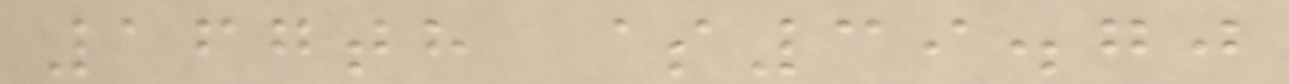167th $39.70
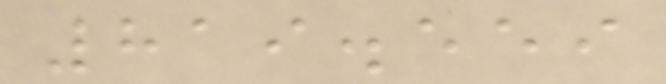819.559
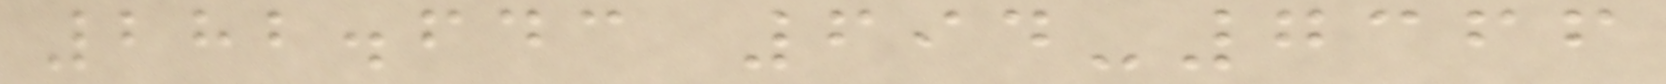282.643 694-7366
